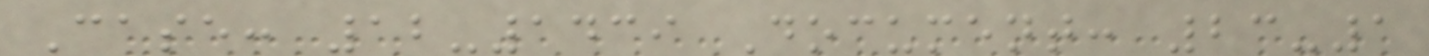Case: 12-1439 Document: 23-1
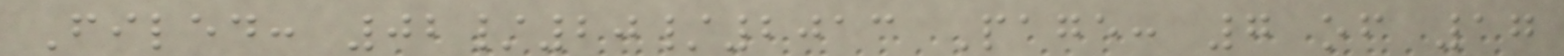Filed: 02/20/2013 Page: 7 of 17
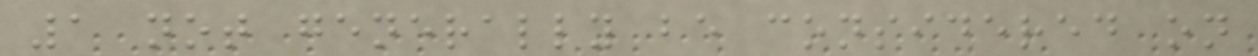1 not generally be considered on
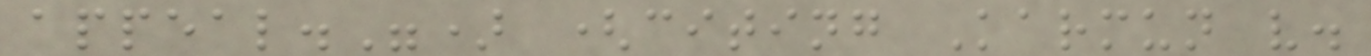appeal.") (citing Karmun v.
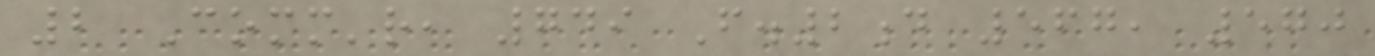2 Comm'r, 749 F.2d 567, 570
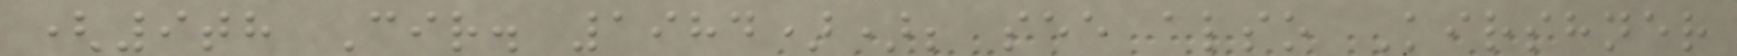(9th Cir. 1984)); see also Kirshner
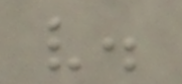v.
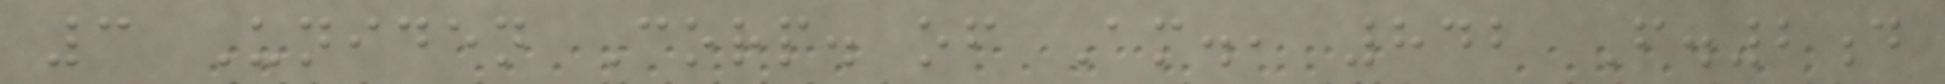3 Uniden Corp. of Am., 842 F.2d
